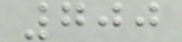700
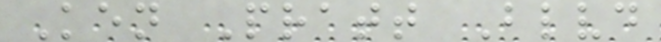Ken Pratt Blvd
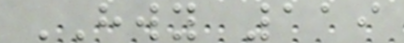HWY 119
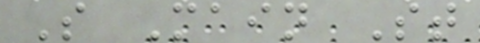S Main St
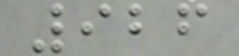926
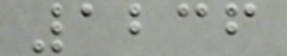1236
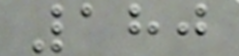180
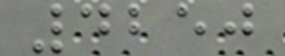4250
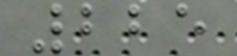225
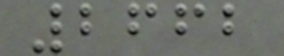2662
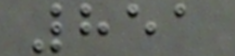851
